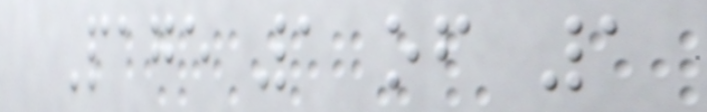Page 1 of 1
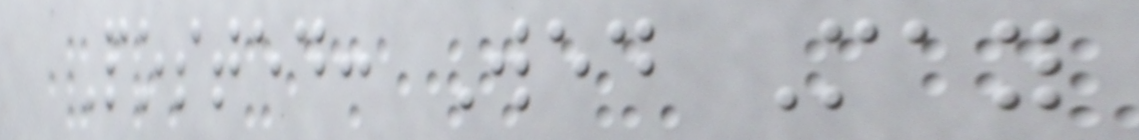Posted: Wed May
